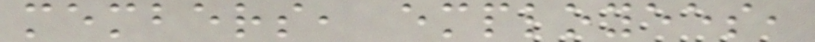members, employees,
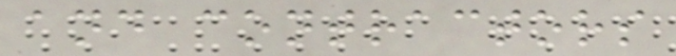and contractors
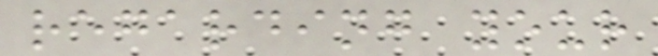regarding your
